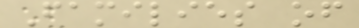Families of
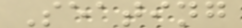Seating
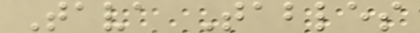Tava Tables
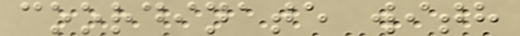coordinate with
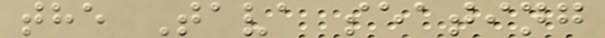the Tava seating
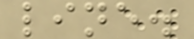line.
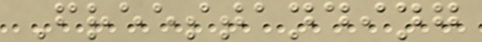Freestanding
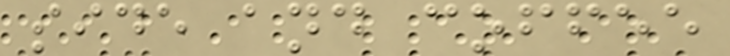side and coffee
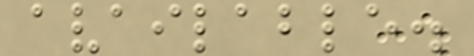available.
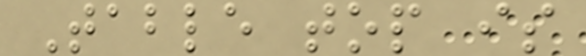Table top is
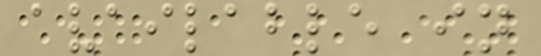available in
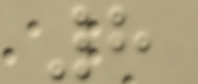8
